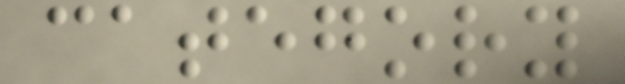category
